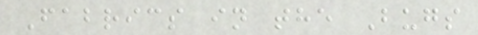Fabrics in the Bugs
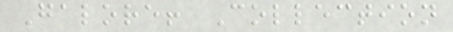Galore! Collection
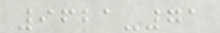9621-71
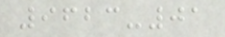9623-01
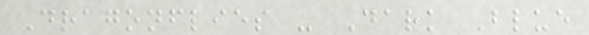Dragonflies - Dark Blue
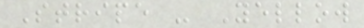Stripe - Yellow
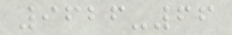9626-66
